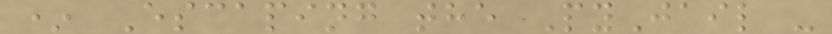* Escaping the PyJail -
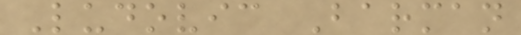Ludovic Barman
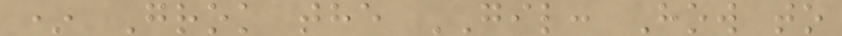* Grok the GIL: How to
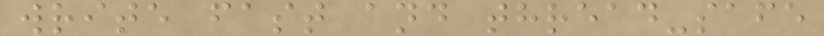write fast and thread-safe
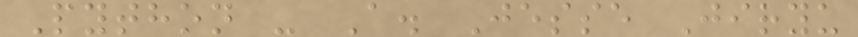Python - A. Jesse Jiryu
